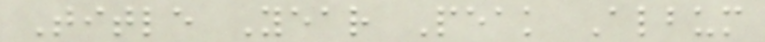Title Year Peak Album
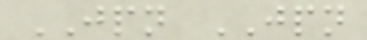JPN JPN
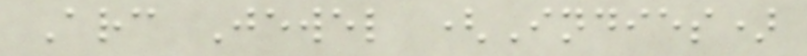Arc Jewel (Indies)
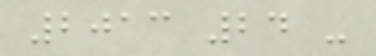2013 24 -
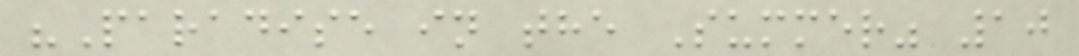"Paradise in the Summer" 10
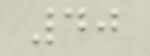40
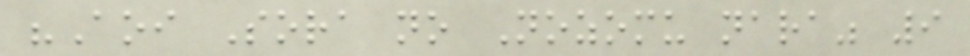"Aoi Sora no Nozomu nara" 9
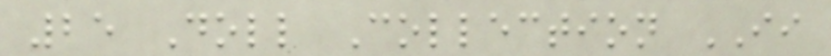25 Doll Collection II
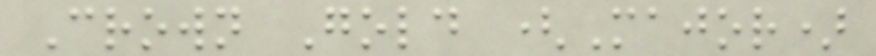Crown Gold (Major)
